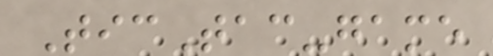TicTac-game
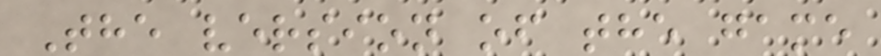The version of the game
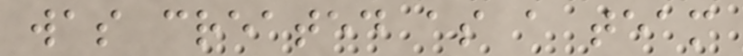was created as a team
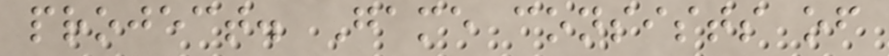project. Game consists of
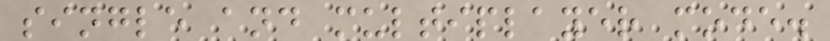single and multiplayer mode.
